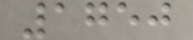1750
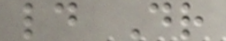ld Dr
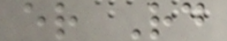er Rd
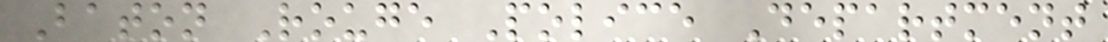Baton Rouge Police Department
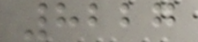8227
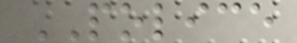POLICE
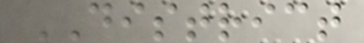DISTRICT
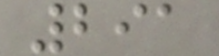291
